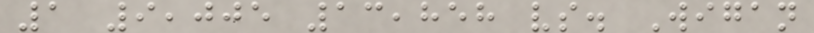1 9,005 13,858 vs. Wigan
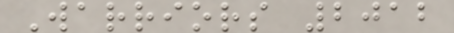Warriors 2012
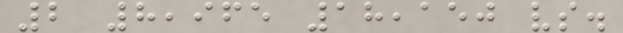2 8,965 18,150 vs.
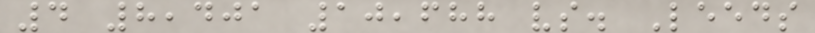4 8,401 10,688 vs. Leeds
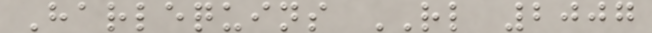Harlequins RL 2007
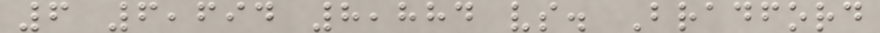6 6,694 8,884 vs. Bradford
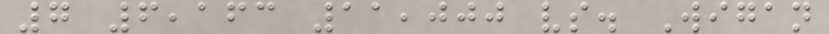7 6,163 11,000 vs. Wigan
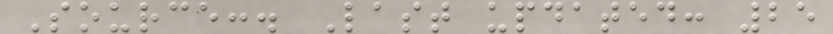Source:. Last updated: 25
